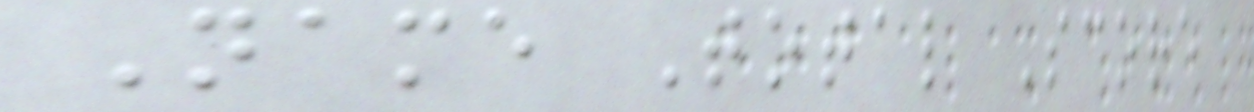Name Total Score
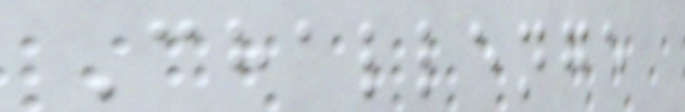Challenge
